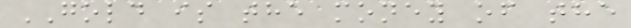GOLD is the money of the
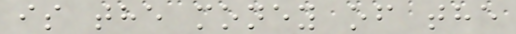is the money of the
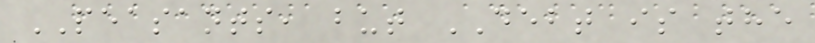PEASANTS, but DEBT is the
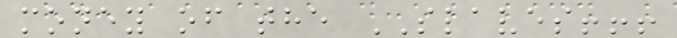money of the SLAVES!!!
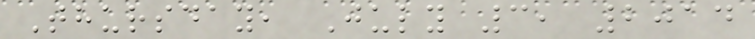Thursday, July 3, 2014
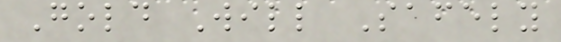Gold Will Safely
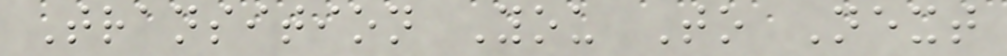Transition You To Next
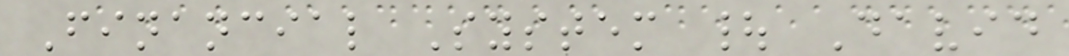Financial System | David
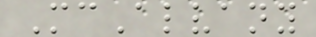McAlvany
